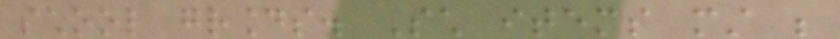school grounds. Such items must be
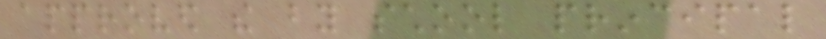approved the by school principal
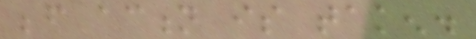before action is taken.
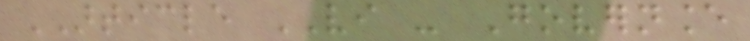ARTICLE VI - Governance
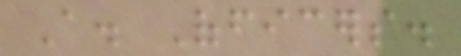A. Officers.
